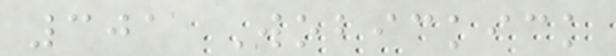301 Wobickick
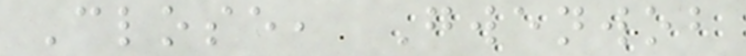Close, Gwenwob
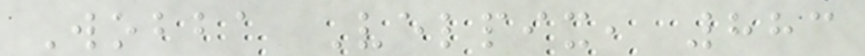Wobba Velpix, 883
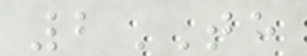2TE
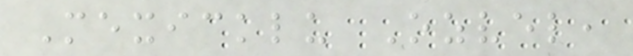Mexicklu Ozvel,
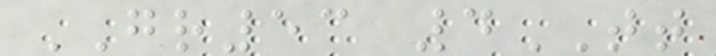GR53 4TT
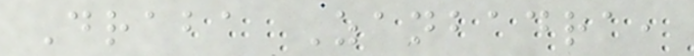Draba Zanbadra,
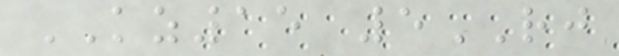KZ15 5RJ
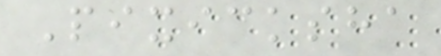Pixicksha
